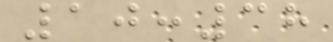10:38
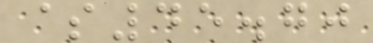$45.70
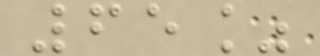65%
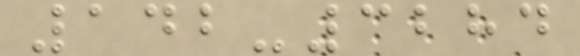142-3284
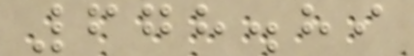678.89
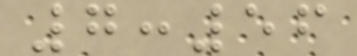7:56
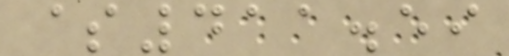$411.59
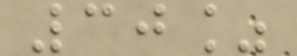30%
